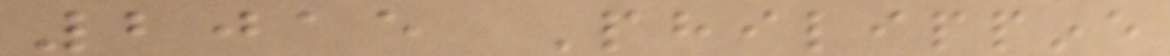2015 Philippine
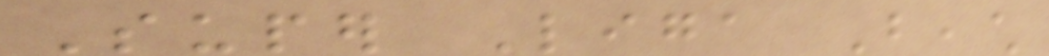Super Liga Beach
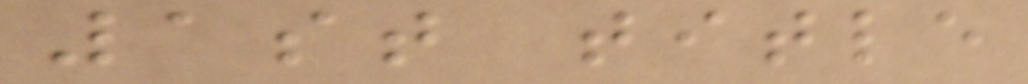1st title
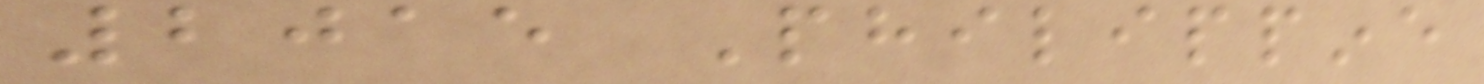2015 Philippine
